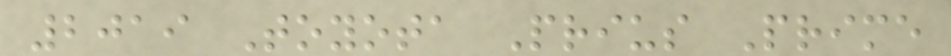2019 Toyota Prius Prime
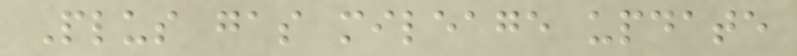Plus gas mileage update
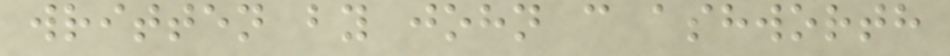written by john c ashworth
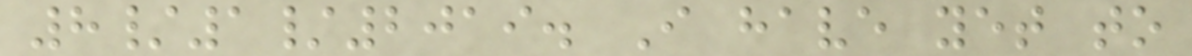8/1/2019. I have yet to
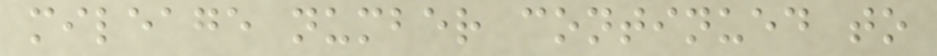mileage number continued to
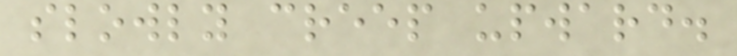slowly creep upward.
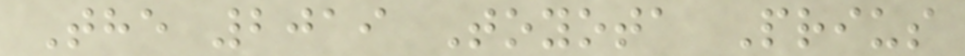The 2019 Toyota Prius
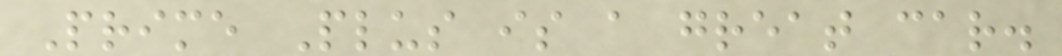Prime Plus is a great car.
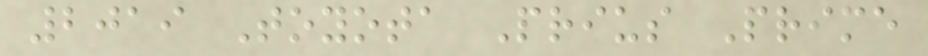2019 Toyota Prius Prime
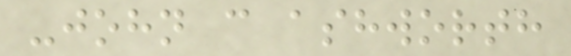-john c ashworth
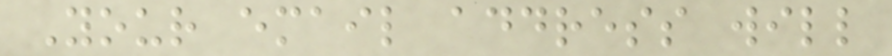Your email address will
